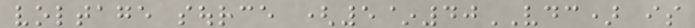voltage source (5~40VDC) is
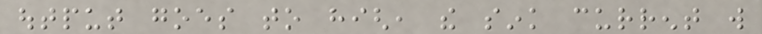output goes to high, the sink current will
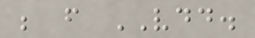be from VDD.
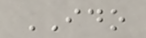IDO
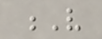V
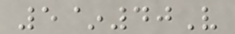5~40V
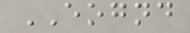EOGND
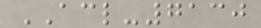ACL-7130
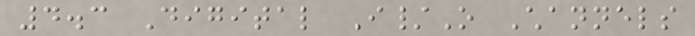4.3 Digital I/O Channels
